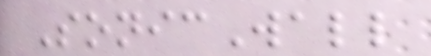SonicWall
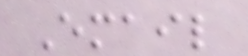Email
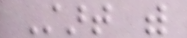Start with
